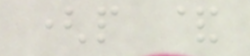(p &
